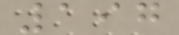197
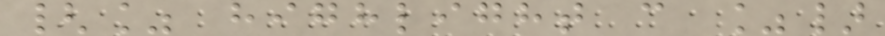{% highlight c %}
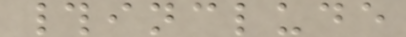#include
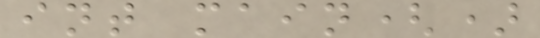int main()
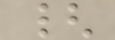{
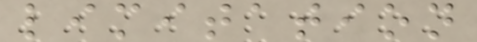limitation
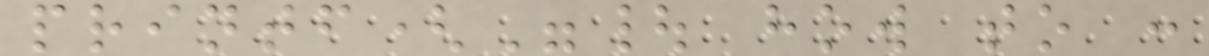printf("| how to :
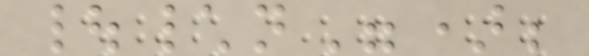|\n");
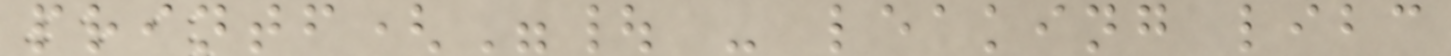printf("| - leaking libc
